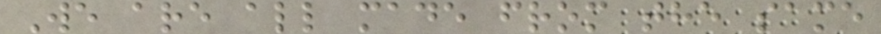We are all made from the same
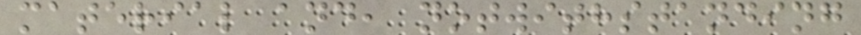material and, notwithstanding
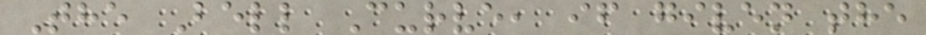The Bell Curve, if given the
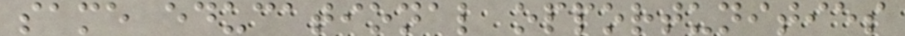same educational opportunities
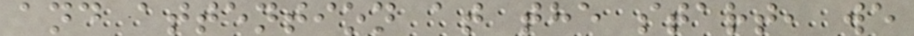and attention at the start, we
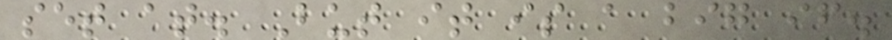set at. But it is a big if.
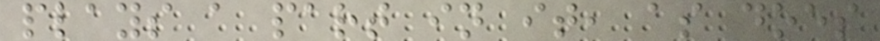plays a part in it, as does
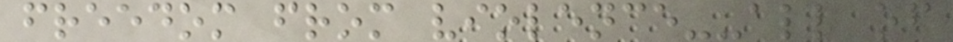freedom from violence--all of
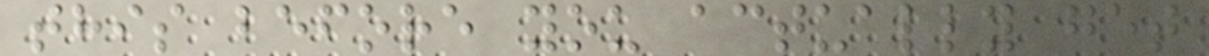this before you actually get
